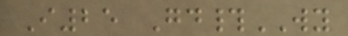I25 Gd#WY
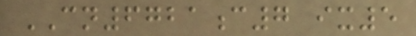CN6721c7 ix5
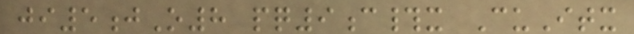ji5jO8 pq9c#x CuItx
